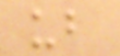ub
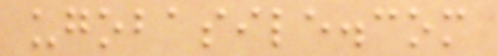ugobasile.com
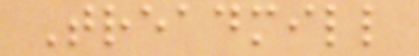Treadmill
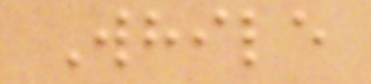While
